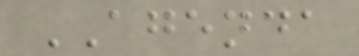AGENDA
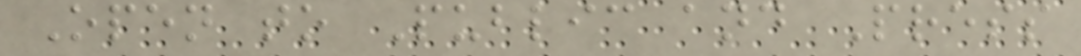Open to Public and Press
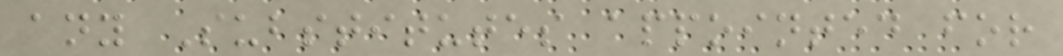any Substitutes appointed for
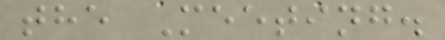the Meeting.
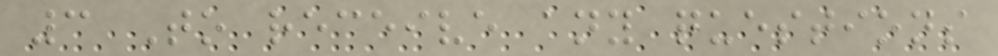3 To receive any questions
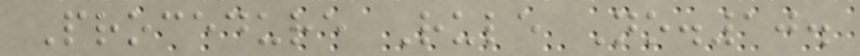Procedure Rule No.10.
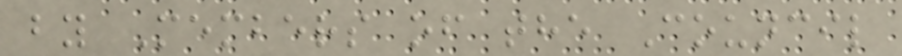by Members of the Council
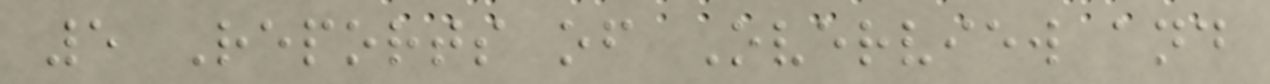5 Reports of Overview and
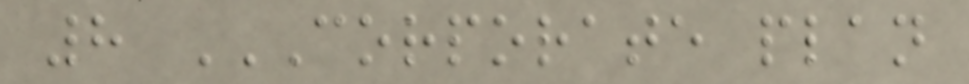8 CORPORATE PLAN
